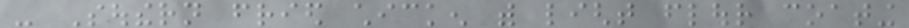- Southern fried chicken with light flour coating
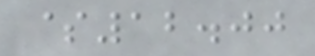$12.00
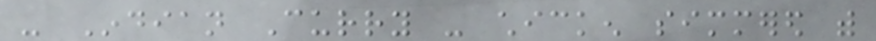- Indian Curry - chicken simmered with
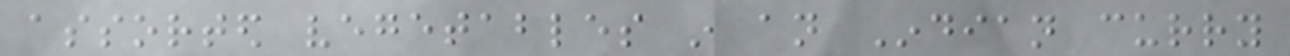assorted vegetables in an Indian curry
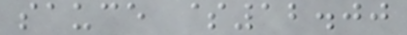sauce $12.00
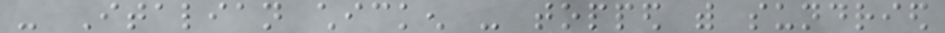- Italian chicken - topped with sundried
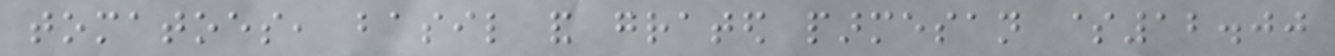tomatoes, basil and grated parmesan $12.00
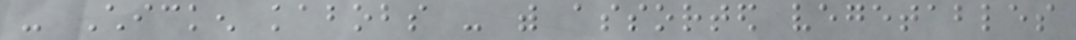- Chicken kabobs - with assorted vegetables
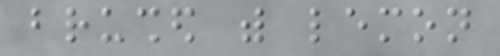brushed with lemon
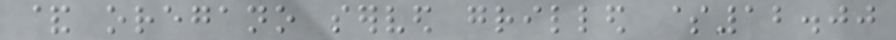& oregano served grilled $12.00
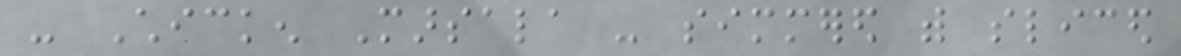- Chicken Marsala - simmered with sliced
